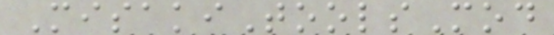MisakiToolsMod
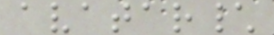avatar\
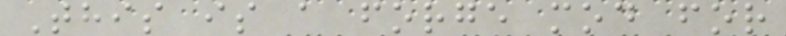This is a forge mod for
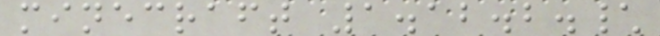minecraft 1.12.2.\
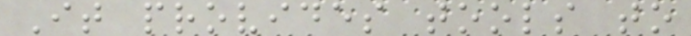It provides tools to
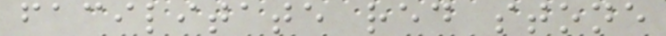facilitate red stone
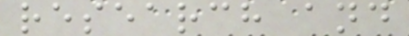research and
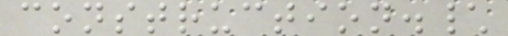construction.\
